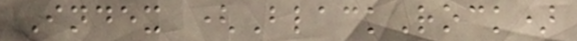Index (BlackRock)
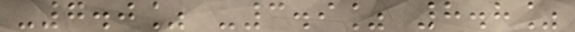-7.0% -3.9% 8.8%
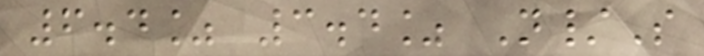6.4% 3.4% N/S
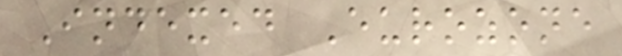Indexed Eurozone
